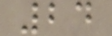24
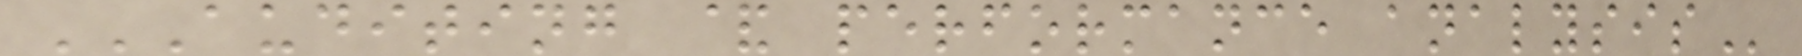AUDITING & PERFORMANCE ANALYSIS
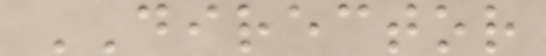DIRECTOR
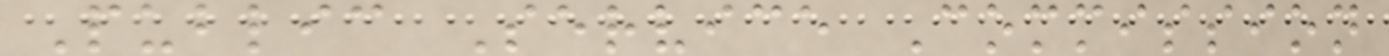Public Service Commission
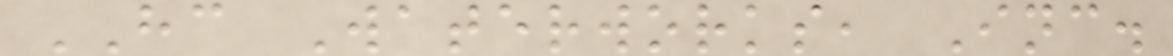HC Waterworks, Inc.
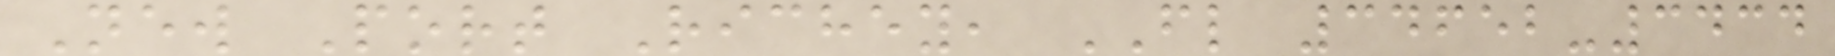New Port Richey, FL 34652-3434
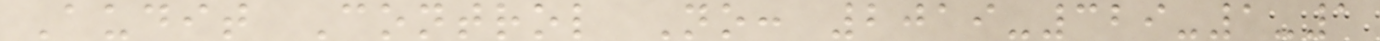Audit Control No: 2019-329-1-1
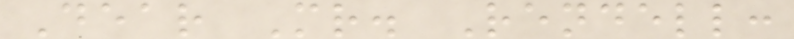Dear Mr. Rendell:
